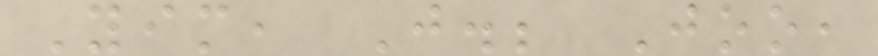Yim, J.; Joo,
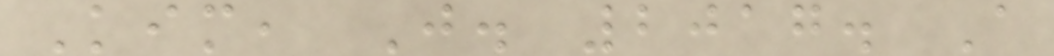Kim, J. 2017. A
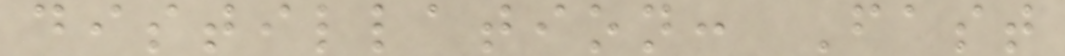distillation: Fast
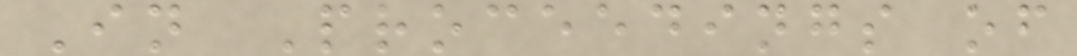In Proceedings of
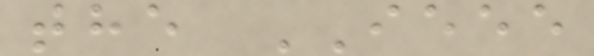the IEEE
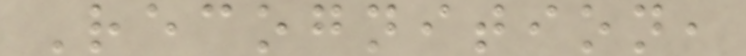Recognition,
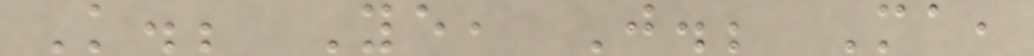K.; Ye, J.; Ma,
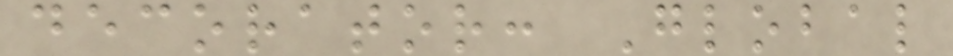decorator: Global
